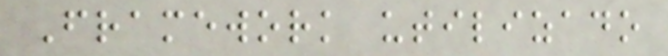Framework utilizado
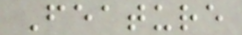Feature
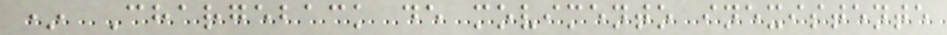* Chargeback de movimento inexistente
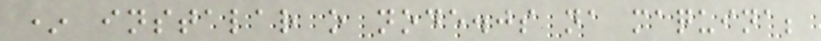* instalar o node.js na maquina;
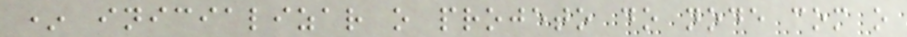* inicializar o projeto do node com o
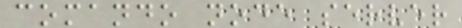comando node server
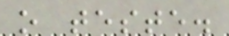o teste.
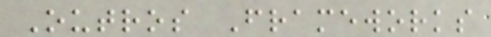Outros Frameworks
